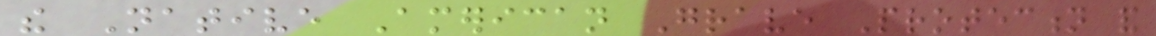the Native American Grave Protection and
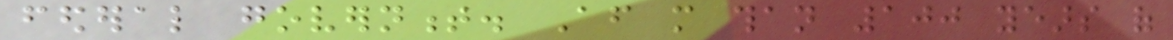federal government. After more than 100 years of
